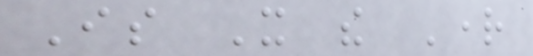Is It the Right
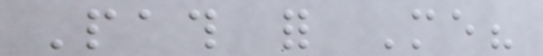Path for Me?
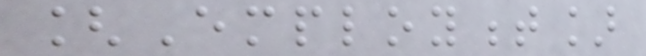[Employment]
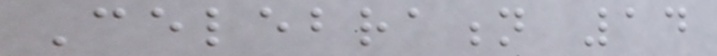Celebration 14
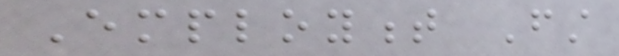Employment First
